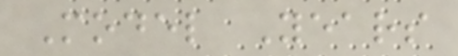Model Years
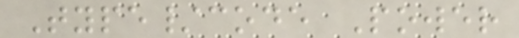Type/code Power
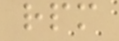rpm
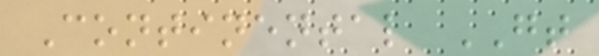Continental GT
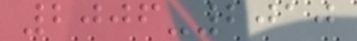2006-2010
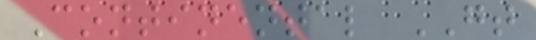Continental GT
